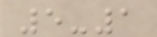5-1
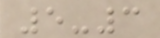5-3
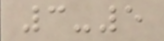3-5
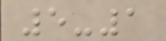5-1
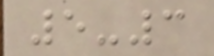5-3
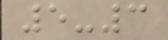5-3
